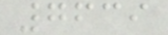7639
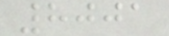8001
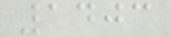1403
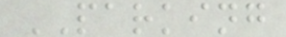PARKING
